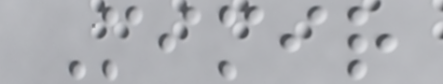Mimir
